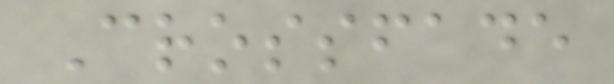Crossfade
